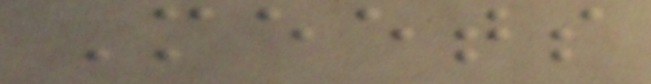Meets
